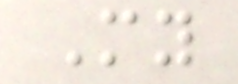My
